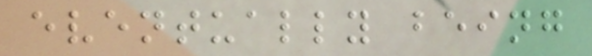eventually being
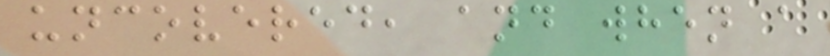uncovered, and when a
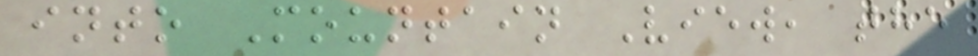into Mountain View, the
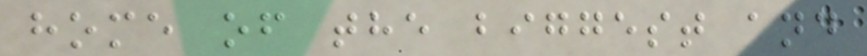home of the biggest and
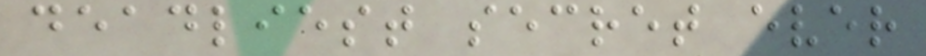deadliest secret ever
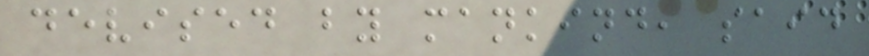devised by mankind, said
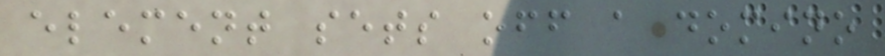element sets off a domino
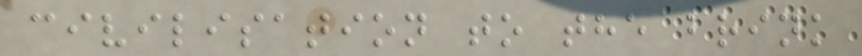civilisation to the brink
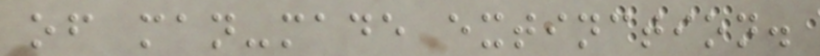of man-made extinction.
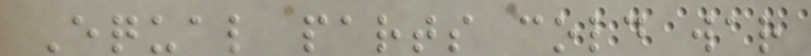Equal parts cold war
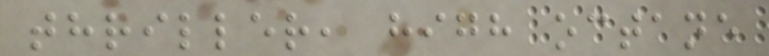thriller, high octane
